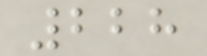228
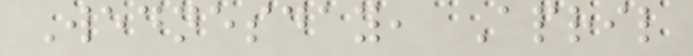Wednesday, April
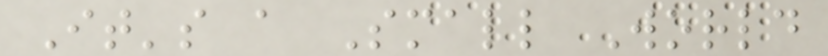It's a Small World
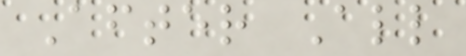After All
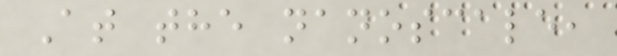At the nanoscale,
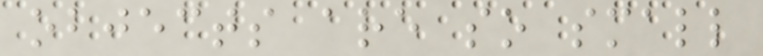objects are so small
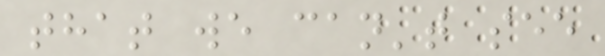that we can't see
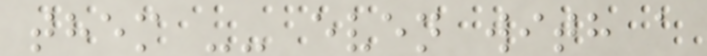them -- even with a
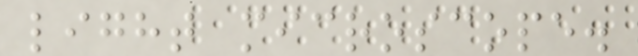light microscope.
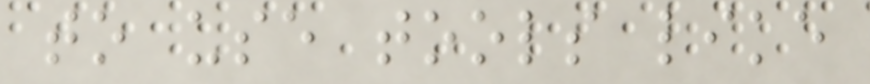to use tools like
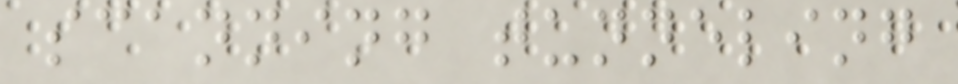scanning tunneling
